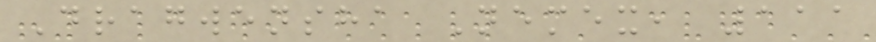Dragwensha Nemex, 111
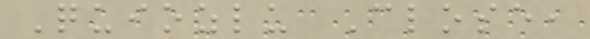Quiozlu Close,
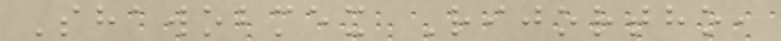Shawobmex Rijortho,
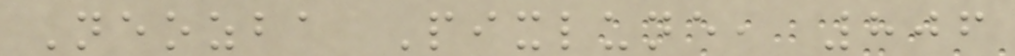Neozba Pixlune, 806
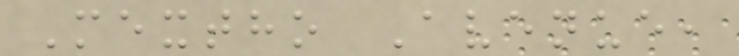Mextho Avenue,
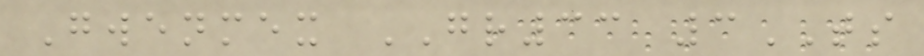Gwenmex GR33 3TS
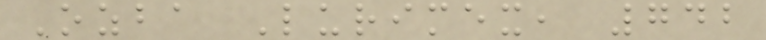Ozba Lurimex, 742
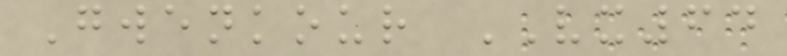Gwenkour VX64
